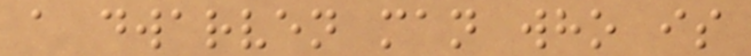a dwarven man who is
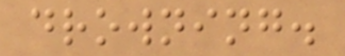drowning.
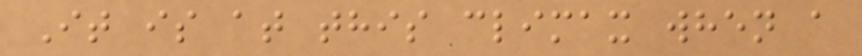It is at this climax when a
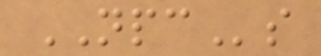NPCs
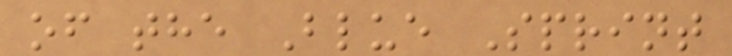of the Blue Sprint
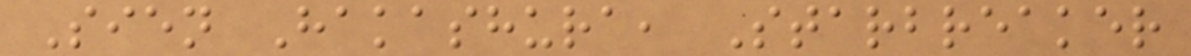Sien Hakashura, Starbreaker
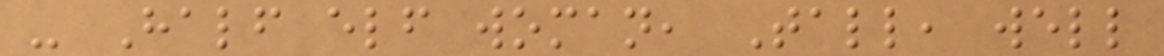- Half elf woman, Tall, well
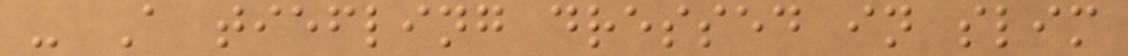- A tiefling dressed in slim
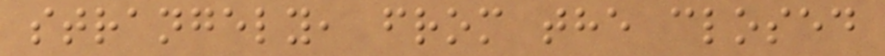strangely, from the closed
